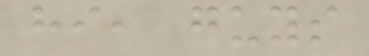hi, guys
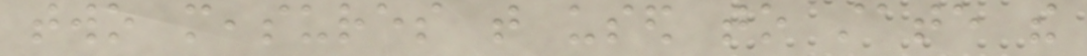two measures that used to state the
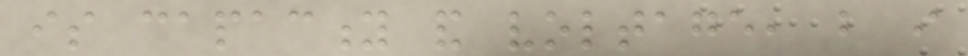is capacity and voltage, but i
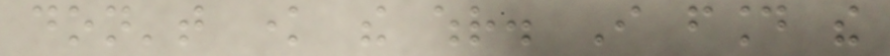don't know the whr. I found the
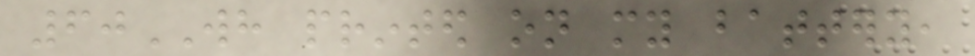60WH printed on my battery,
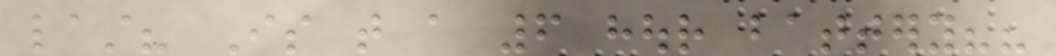last? Is that a 6 hour battery??
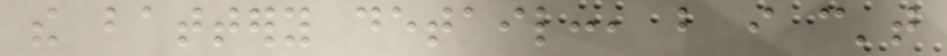the battery detail:, but i can't
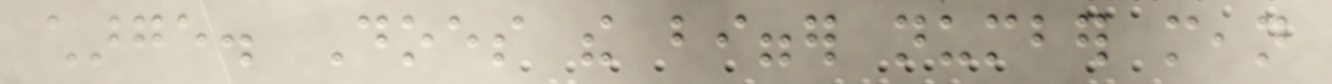charge. Does the bigger number mean
